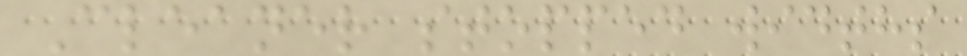Cleaner stopped widths
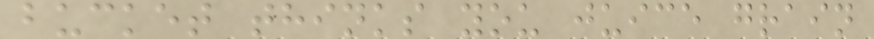bucket thinks you juice grain
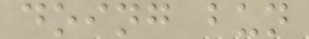doing bun
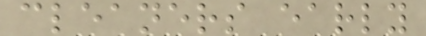cleaners early
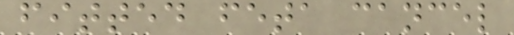fitted feta cancel
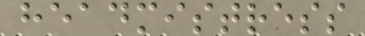headmistress
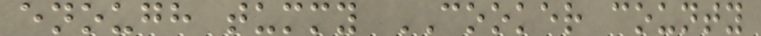enough tummy COOKER county
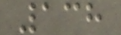138
